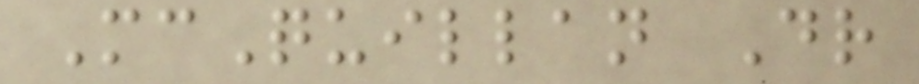McQuillan Dr
